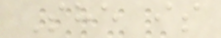She is
